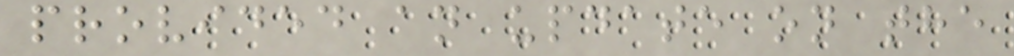provided an update on the
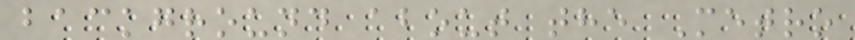background about the Metro
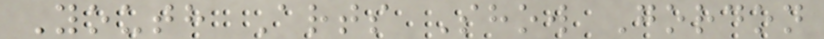Youth Arts Show Gordon
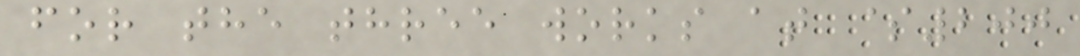for the three works at $200
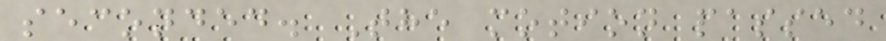seconded. The motion passed
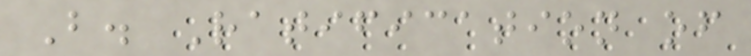B. Ratification of
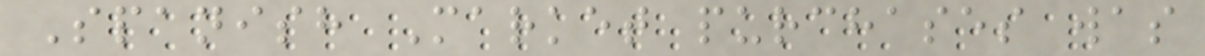Spanish Market purchases was
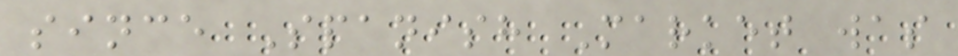since Spanish Market was
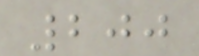200
